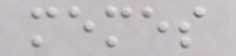memes
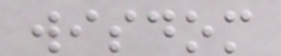wisdom
